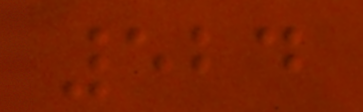524
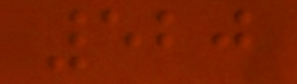520
